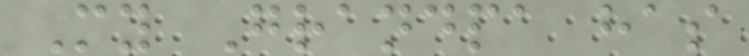My Grandpa has
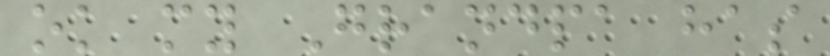ok my Grandpa has
